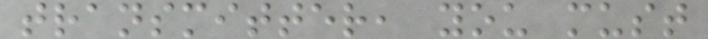transmitter, you must
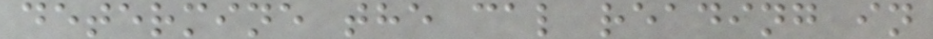determine the cal reading in
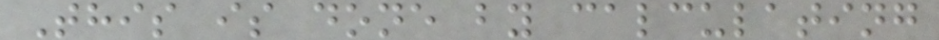This is done by calculating
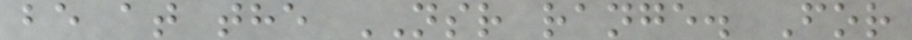be at the NSR range. For
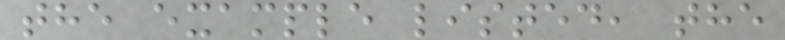the example listed, the
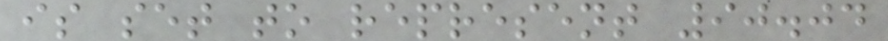is set to represent 90.04
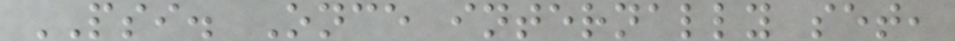PSI. Once internally set,
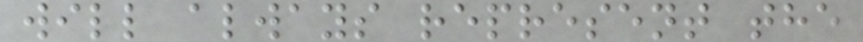will always represent the
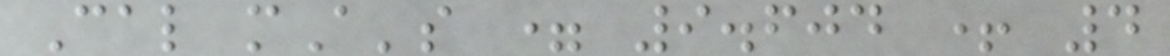Cal mA's = 9.604 + 4
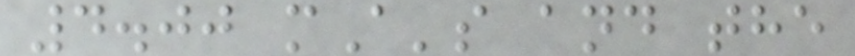4.00 mA's and the
